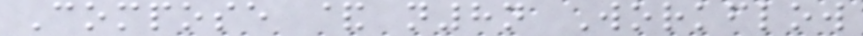Compose & n8n Workflow
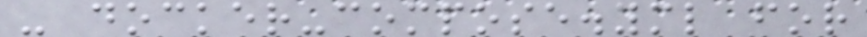- docker-compose.yml for
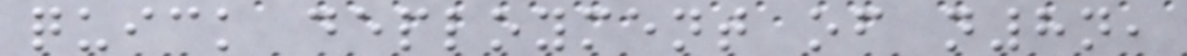quick deployment of n8n,
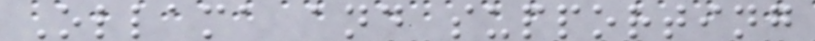Ollama and supporting
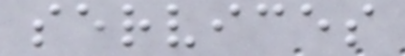services
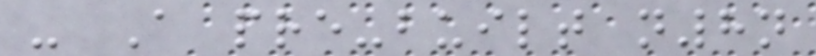- A pre-built n8n
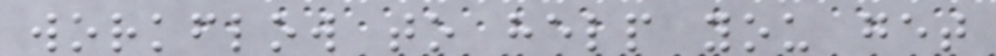workflow to help you get
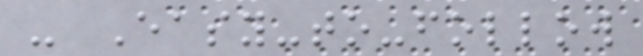- Easy-to-follow
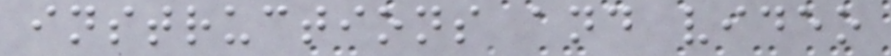instructions and video
